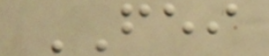FEI
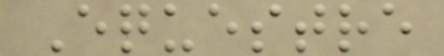Equestre
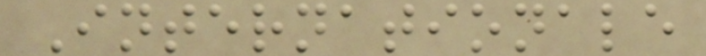Internationale
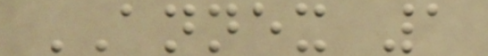ANNEX 1
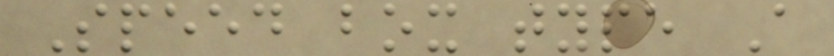Speed box type A
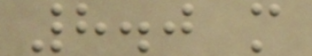8.0 m
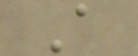A
